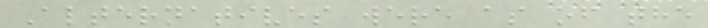Alternatives were as of the
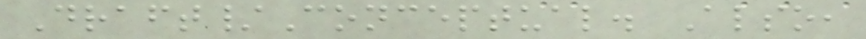Draft/Conceptual. Also,
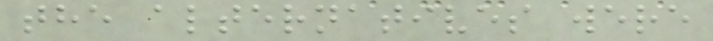the alternatives were
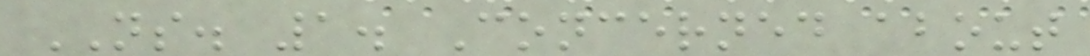NS. 1. Concerned about
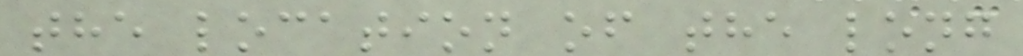the location of the long
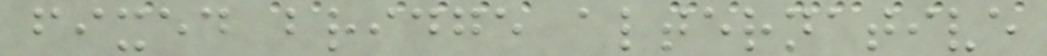fixed bridge alternative
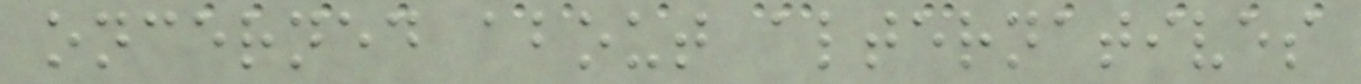oncerned about alternatives
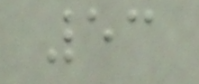53
